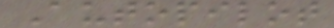Autopilot
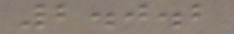2.0.2
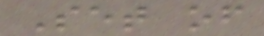Set of
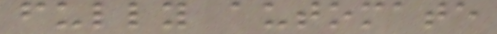fully automate
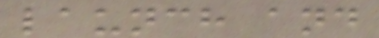launch and
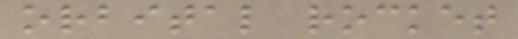orbital rocket
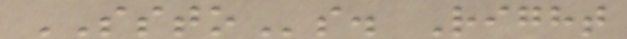SSTOs. Right
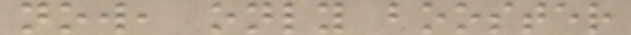now, only booster
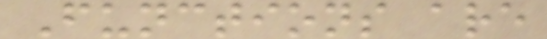Functions are
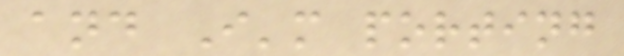and I'm porting
